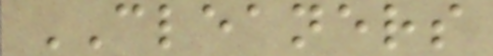CLEANERS
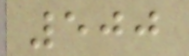500
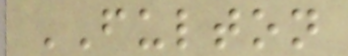FULTON
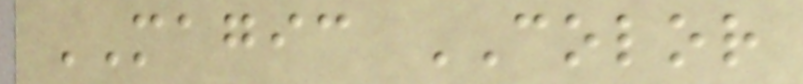MAGIC COLOR
